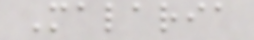Malaria
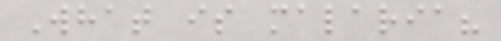What is malaria?
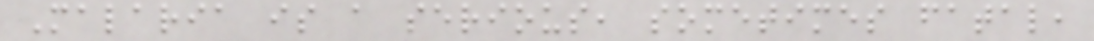Malaria is a serious, sometimes fatal,
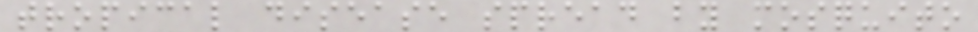tropical disease spread by mosquito
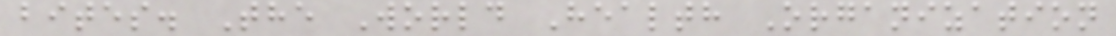bites. The World Health Organization
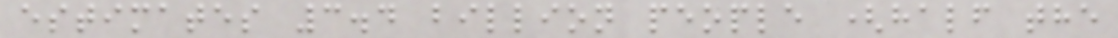estimates 3.4 billion people (half the
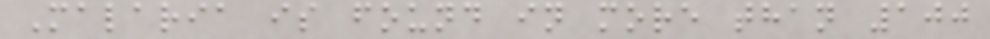Malaria is found in more than 100
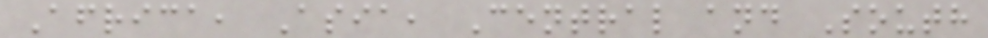Africa, Asia, Central and South
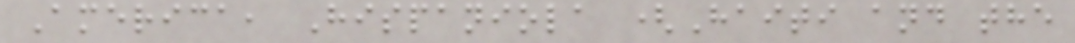America, Hispaniola (Haiti and the
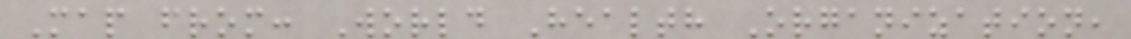Map from: World Health Organization,
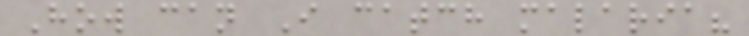How can I catch malaria?
